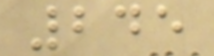245
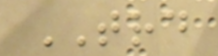TRD
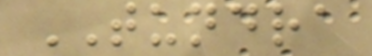TUNDRA
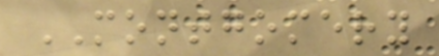MONTGOMERY
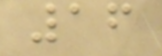16
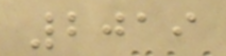2019
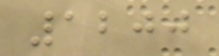1200
